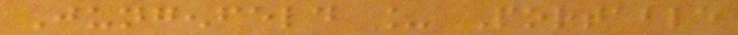Jungenfeld _ Portable
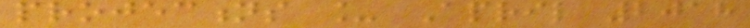projections _ April 2018
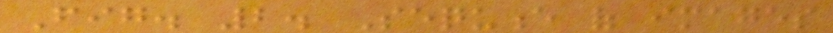Fig. 2. Sequence of images
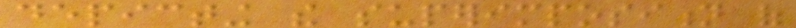depicting the superimposition of
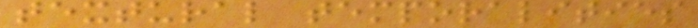textural temporalities
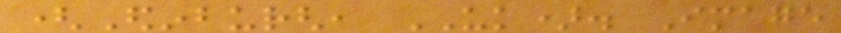(Edinburgh, UK). Image
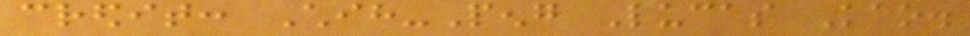credit: Chih-Peng Lucas Kao.
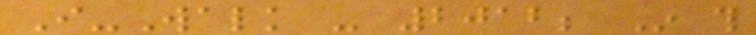I-Walk - 2012; In this
